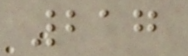217
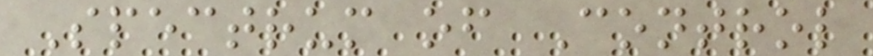Spectrum of Control
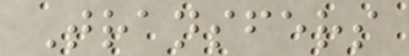Transfers
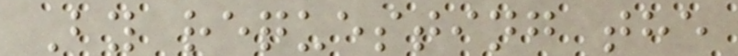By requesting the
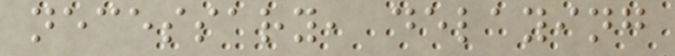necessary, delaying
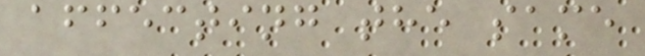affecting the same
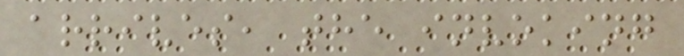arrives, the invoking
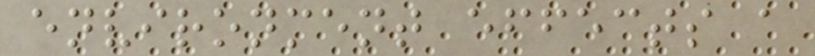environment effects a
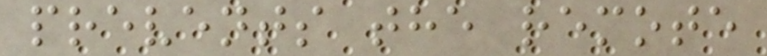prevents the remote
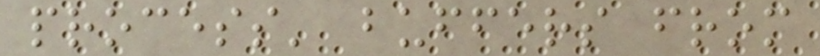process' buffers from
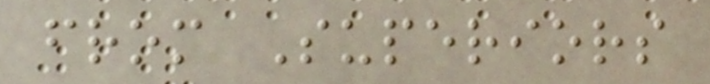from Superiors
